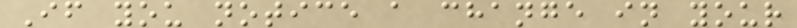If you notice a change in your
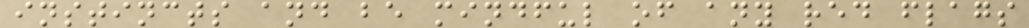instincts and be mindful of any red flags
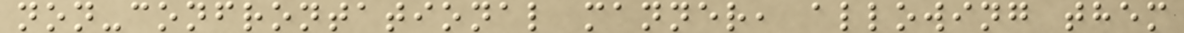non-confrontational manner, allowing them
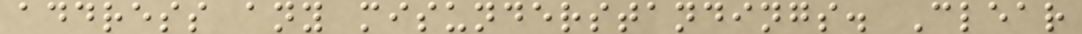address any misunderstandings. Clear
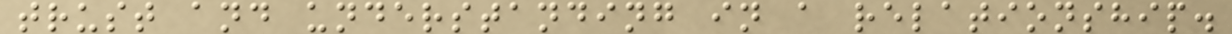trust and understanding in a relationship.
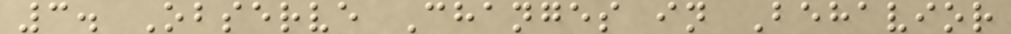3. Observe Changes in Behavior
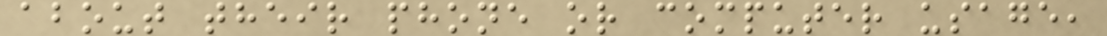about their phone or computer usage,
